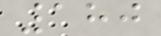180
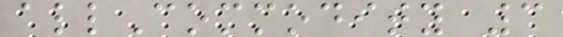allCommodity 3
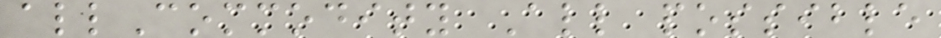allCommodity All possible
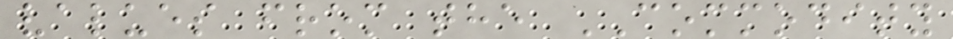values from the COMMODITY
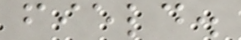field.
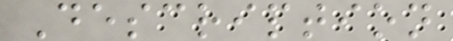Description
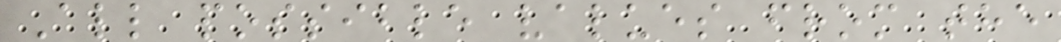All possible values from the
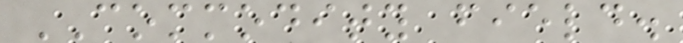COMMODITY field.
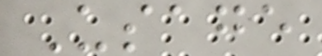Usage
